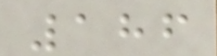186
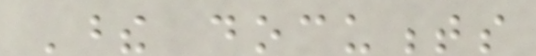These documents
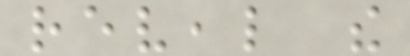reveal the
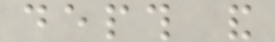depth and
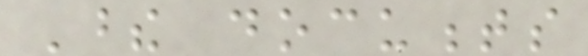These documents
